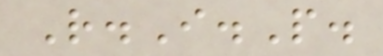R.I.P.
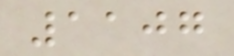1107
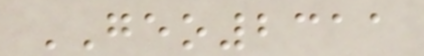GEO2311
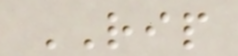RIP
